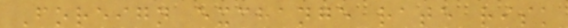Foreign exchange rate risk
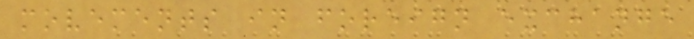movements in foreign exchange
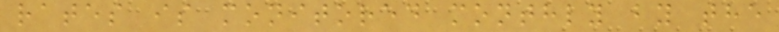rates is monitored monthly by the
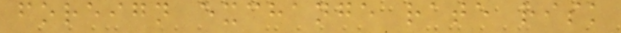foreign exchange rate risk
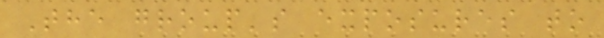The group's exposures to
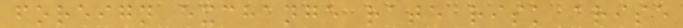foreign exchange rate risk arise
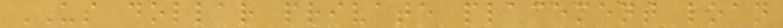US dollar private placement loan
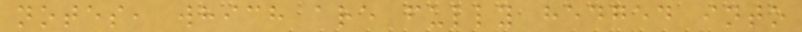notes, which are fully hedged into
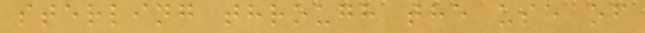sterling through the use of
